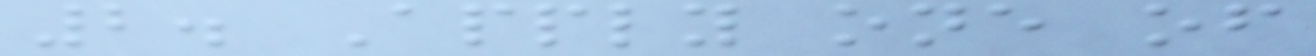2. Apply one of
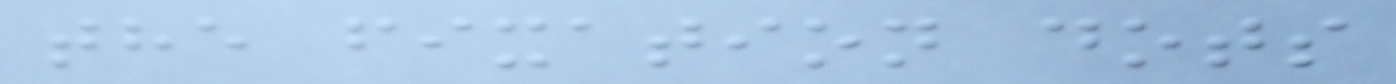the fixation dots
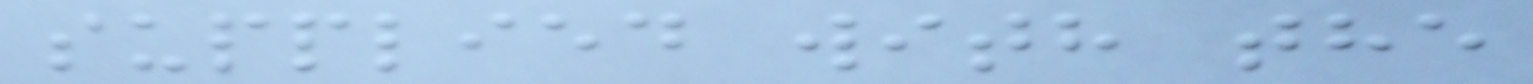supplied with the
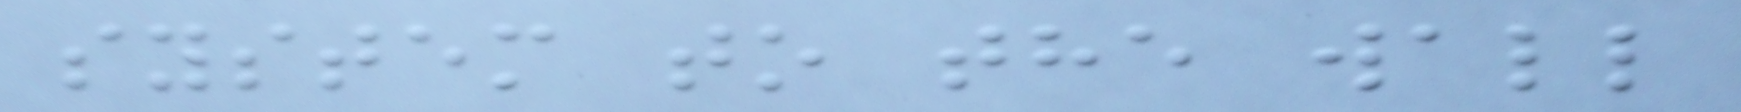system to the wall
